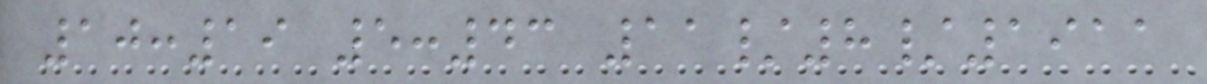10:19 5:43 11/8/1911
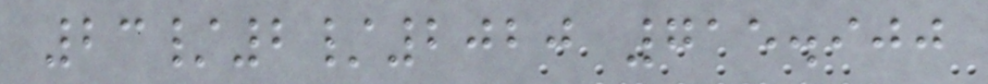23/2/2020 715.900
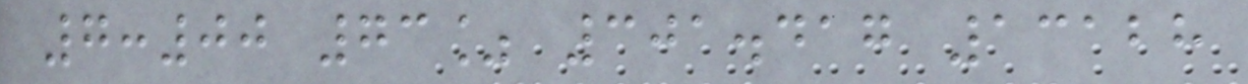7:00 73% 301.417 13128
